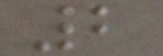2
